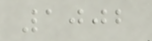1002
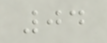04
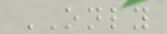ONLY
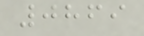0869
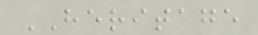HERITAGE
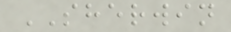SHERWIN
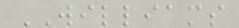WILLIAMS
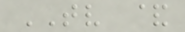TV &
